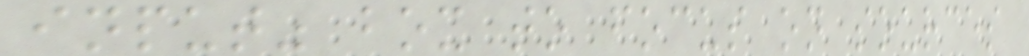input" box to focus on sources
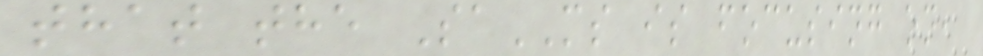that the SaMS is focusing on,
